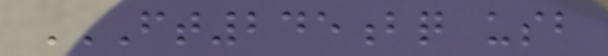FT245BQ USB
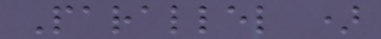Parallel )
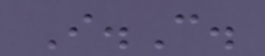I.C.
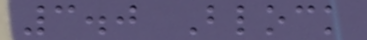3.0 Block
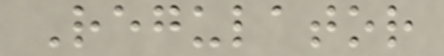Regulator
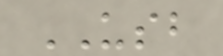USB
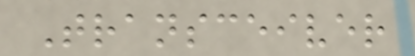Transceiver
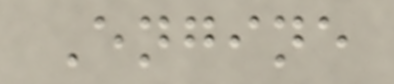Engine
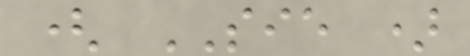( SIE )
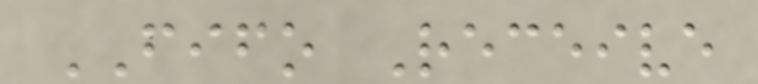FIFO Receive
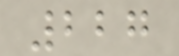227
